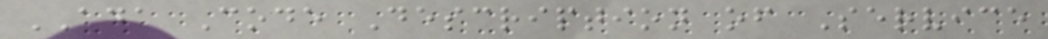ADA Code Description of Service
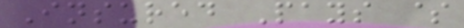Insured Pays $
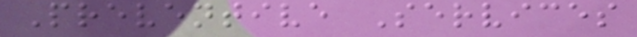Preventive Services
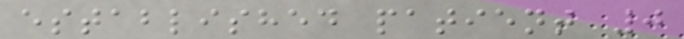established patient 0
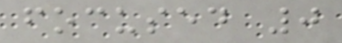focused 0
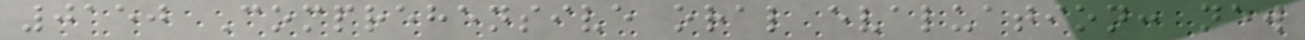0150 Comprehensive oral evaluation: new
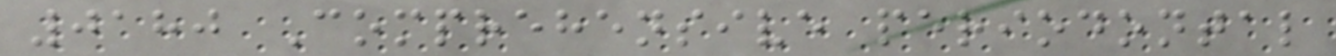0180 Comprehensive periodontal
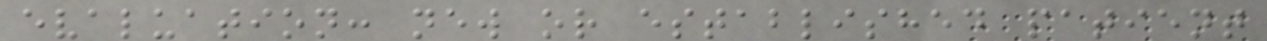evaluation: new or established patient
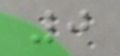0
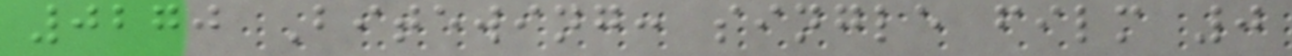0270 Bitewing: single film 0
